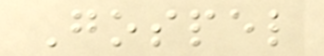Gospel
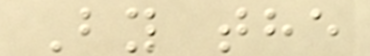By the
